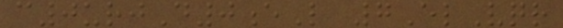c0urjD0eL 7ElVqr
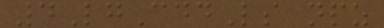4LgCddLs npz
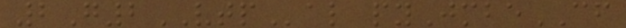2G2VTPal pyJmbeCF
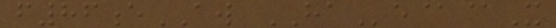f86eAW HAe@@X
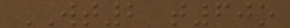WT2 t60o
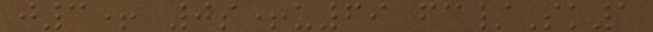j3+ 0s+u69 fc/Sk1
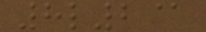8l2@
